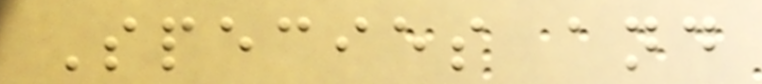Species and
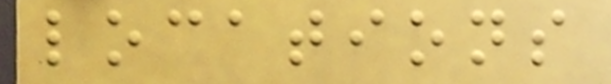locations
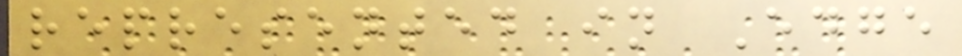represented in Edge
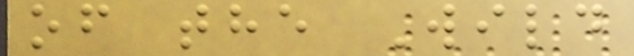of the Wild
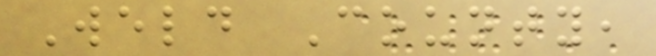Weld County,
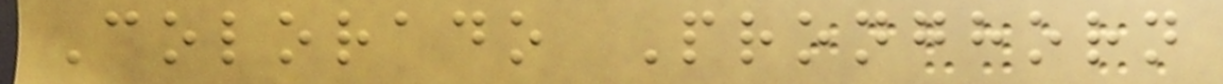Colorado Pronghorn
